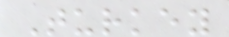Turkey
